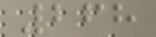268
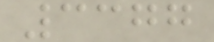3377
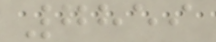7859
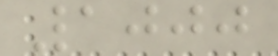1000
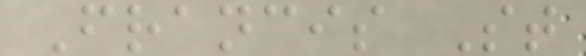Francis St
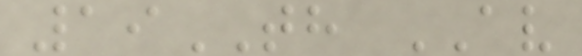19TH AV
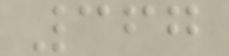367
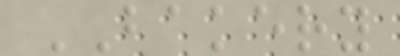BAKERY
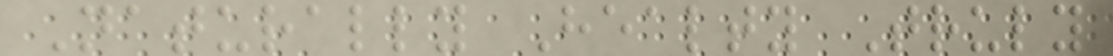Naturally Healty Truly
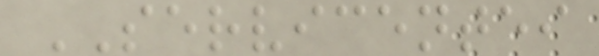SERVICENTEI
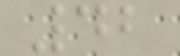42
